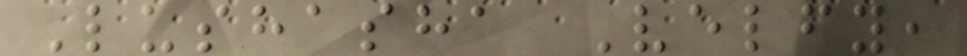Lushasha Velfy,
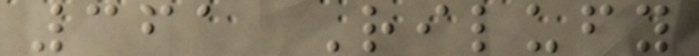361 Rilufy
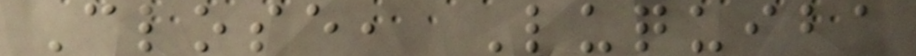Close, Luquiba
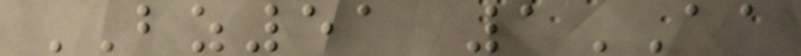BZ51 1AA
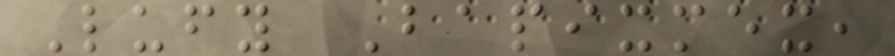Lufy Bapixmex,
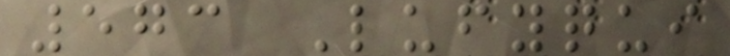573 Lufyqui
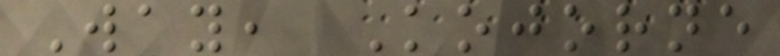Way, Kojorne
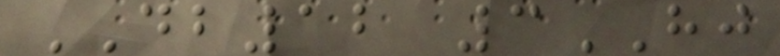DB12 3HJ
